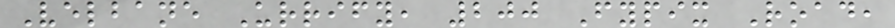Velbane Urrify, 200 Fypix Road,
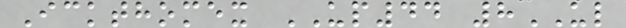Ickthomex UP44 8UL
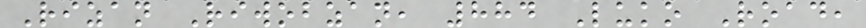Rizan Riwobzan, 884 Luko Road,
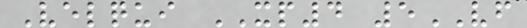Velqui XP4 5VF
